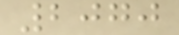2070
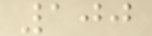100
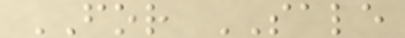FOR SALE
